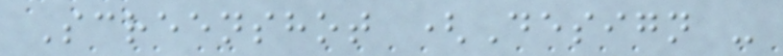Screenshot (Design -
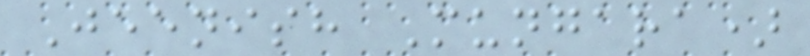Jeenish Mungara)
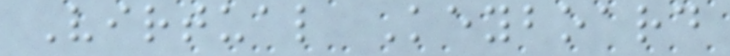Virtual Keyboard
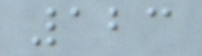123
